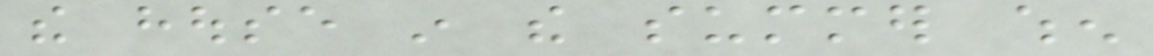the house in the summer when
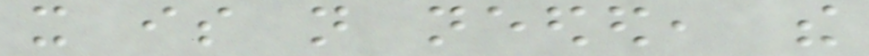it is not needed, the
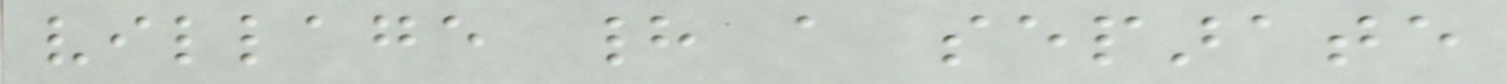village had a separate
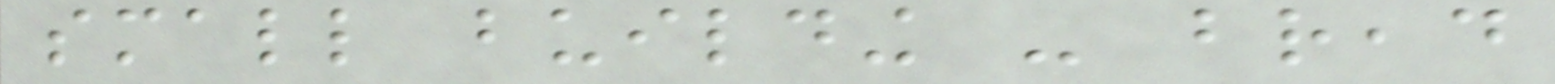small building - bread
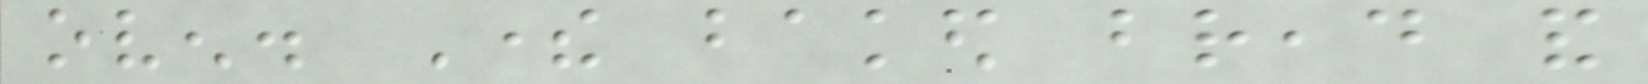oven. There baked bread and
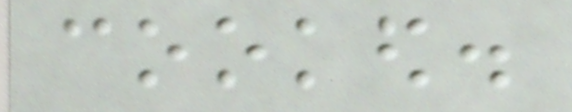cooked.
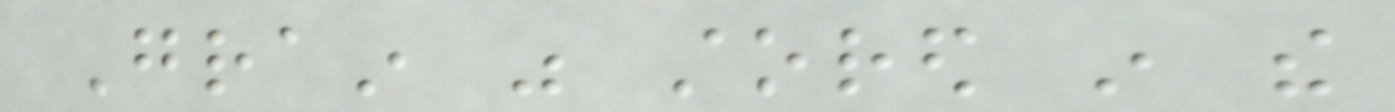Grain was stored in the
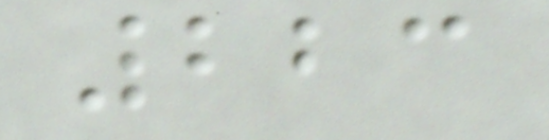223
